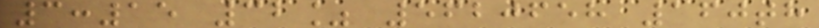3:15 32% 5620658 160th
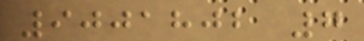9001802 7
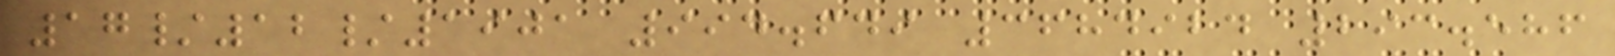17/12/1901 994.649 3684924 293.586
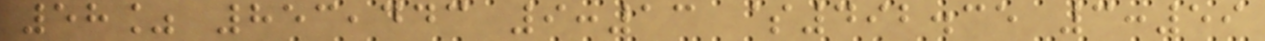58% 853,443 9:13 $492.35 3:59
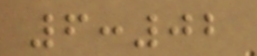6:02
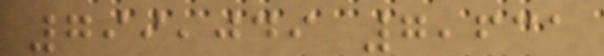799,049 7,631
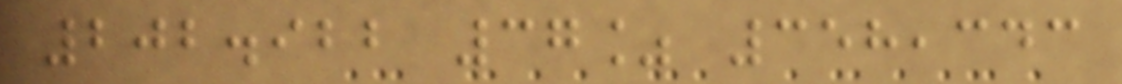202.922 37% 358,343
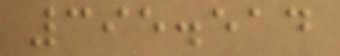395.514
